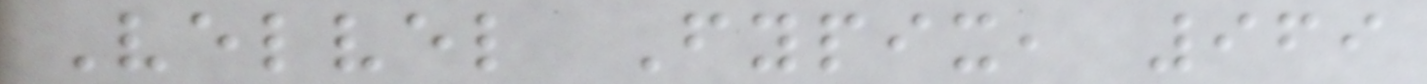Velvel Fypix, 969
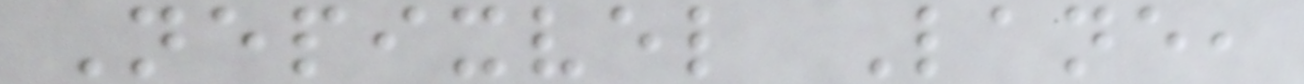Nepixvel Lane,
